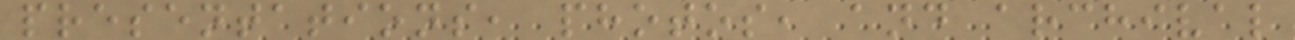presentations, photos, and archival
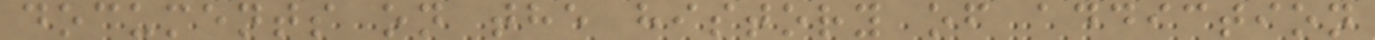documents on the history of addiction
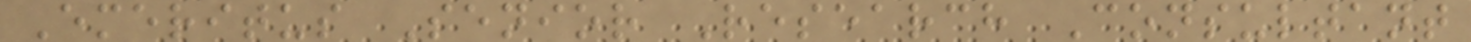Emeritus Senior Research Consultant
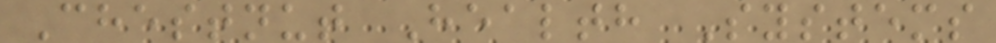Chestnut Health Systems
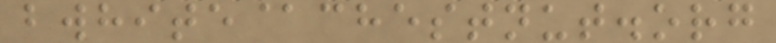bwhite@chestnut.org
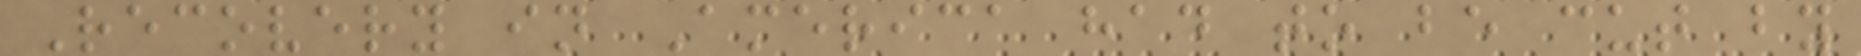Recovery in America had to be cut by
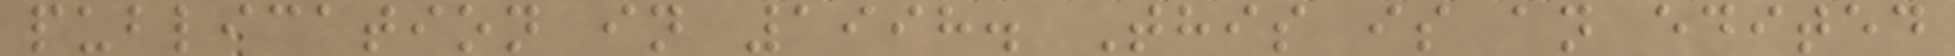publication in 1998. This is an edited
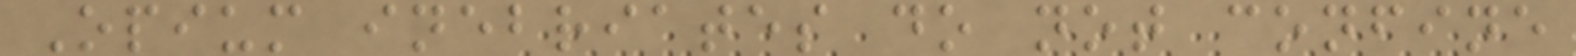Opium inebriates do not confine
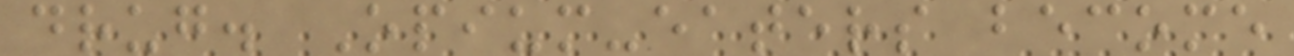drug. Opium-eaters become
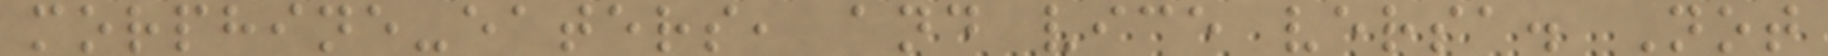morphine-eaters, and vice versa. Not
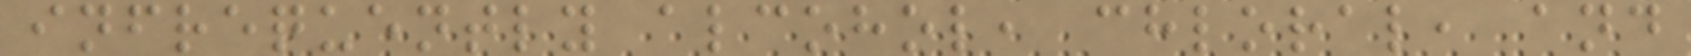infrequently alcohol, chloral, and
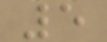5
